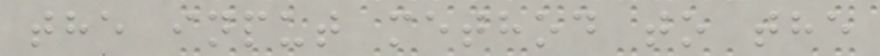the input method to the
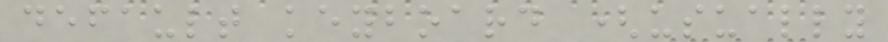default keyboard (usually
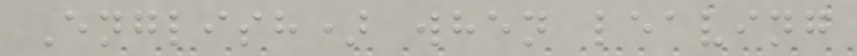English) when leaving
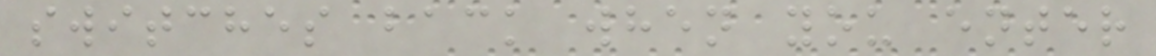switches back when you enter
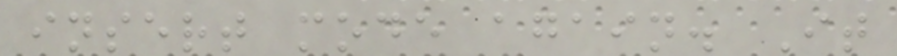insert mode again. It
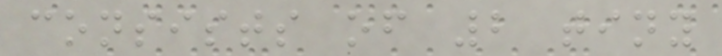consists of 2 tiny
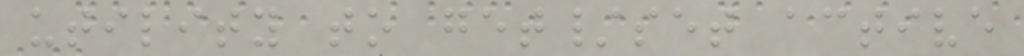utility to get/set active
